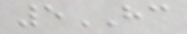5HC
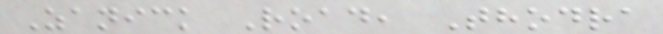Zanick Road, Thodra
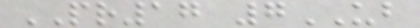PR17 7UB
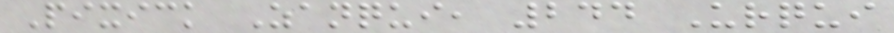Pixick Zanqui, 244 Urqui
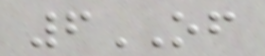6OF
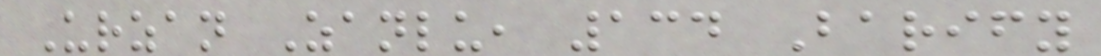Urzan Zanlu, 134 Barify
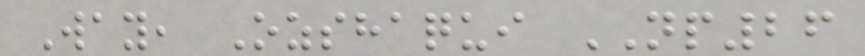Way, Ozshaqui NP26
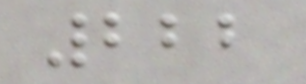222
